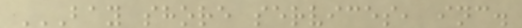BAY SHORE SERVICES, INC.
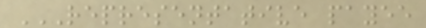REPRESENTATIVE PAYEE
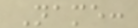Name:
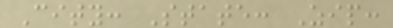City: State: Zip:
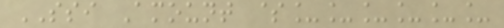SSI Amount $______
